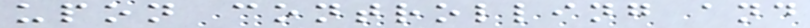upon controlling and
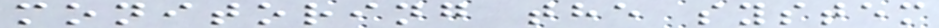monitoring the system
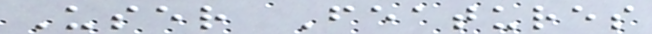User Features
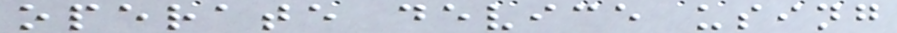operate device using
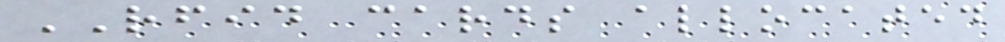RFID cards allocated
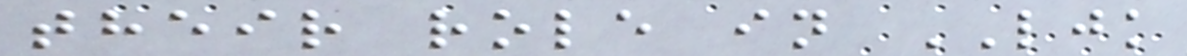their role in LJK
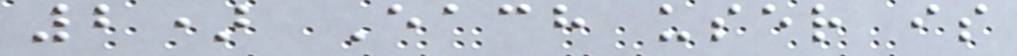2) Each user is
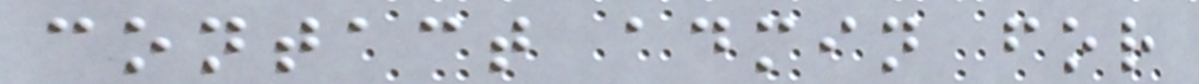contact admin for
